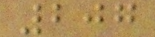207
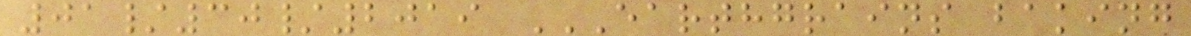01/30/2019 EARTHGRAINS BAKING
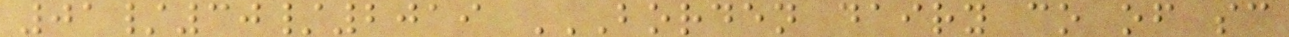01/30/2019 BORDEN DAIRY CO OF SC
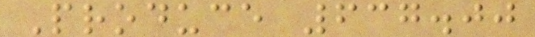Produce 637.00
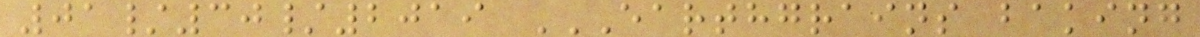01/30/2019 EARTHGRAINS BAKING
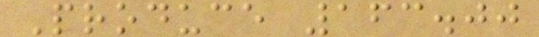Produce 163.00
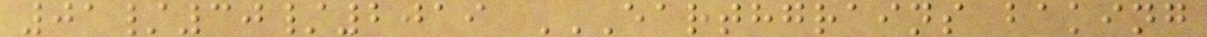01/30/2019 EARTHGRAINS BAKING
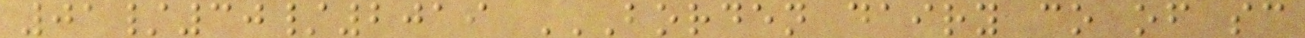01/30/2019 BORDEN DAIRY CO OF SC
